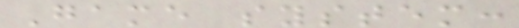Game system:
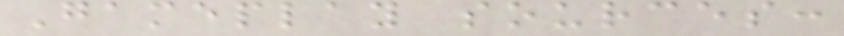Gameplay sources:
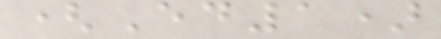(Ed1)
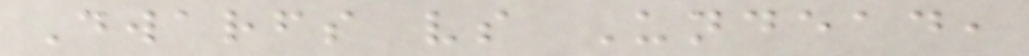Dwarfs vs Undead,
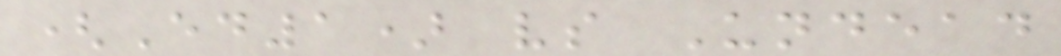(Ed1) vs Undead
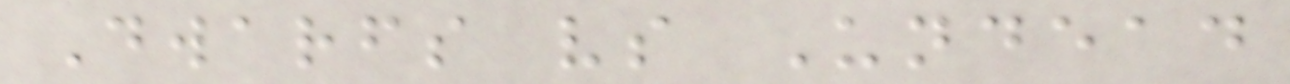Dwarfs vs Undead
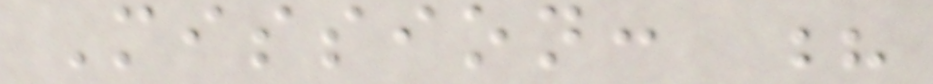Mission: ?
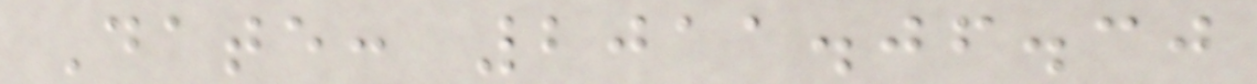Date: 2011.06.30
